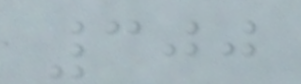300
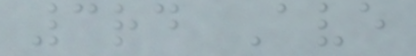3rd Ave
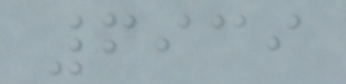6939
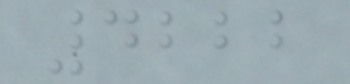4222
